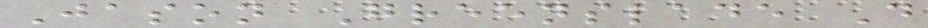Jason Greenslade D
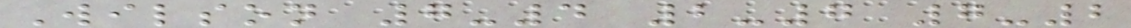Wilson 7-4 2-7 7-2
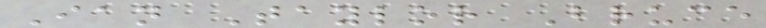Ian Taylor Bruce
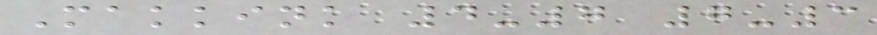Makkink 4-7 7-3
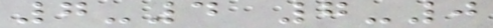7-4 7-0
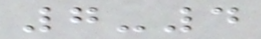7-4
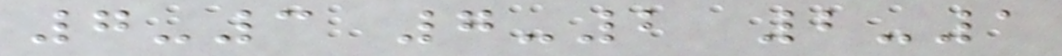7-3 7-2 2-1
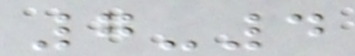7-4
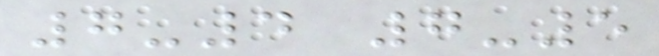7-4 7-5
